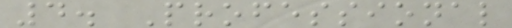4. Professional
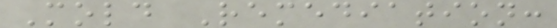Mold Remediation:
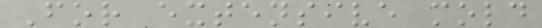For extensive mold
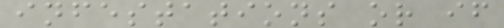infestations or if
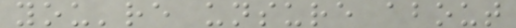you're unsure about
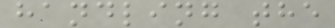handling the
